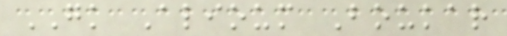GK Alioum Boukar
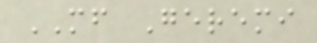MF Geremi
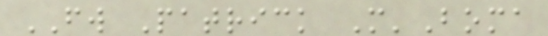FW Patrick M'Boma
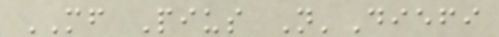MF Pius N'Diefi
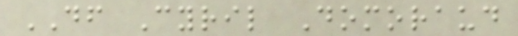DF Cyril Domoraud
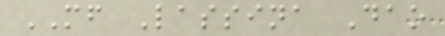MF Lassina Dao
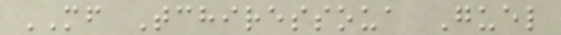MF Tchiressoua Guel
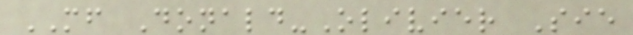MF Donald-Olivier Sie
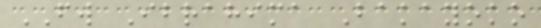FW Ibrahima Bakayoko
